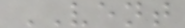VENT
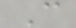C
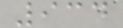934
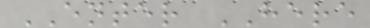ENTER HERE
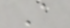A
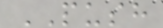PUSH
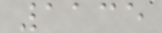1135
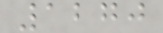1270
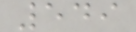549
